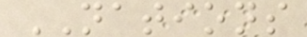NATIONS
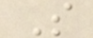S
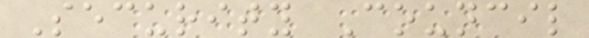Security Council
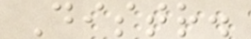Distr.
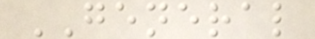GENERAL
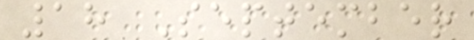18 September
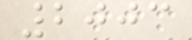2003
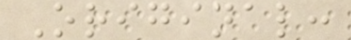Original:
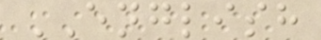ENGLISH
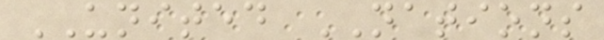UNITED NATIONS
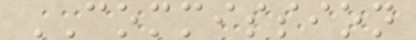COMMISSION
